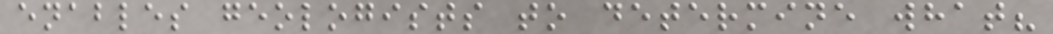enables geologists to determine what?
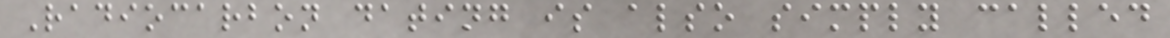Radiocarbon dating is also simply called
